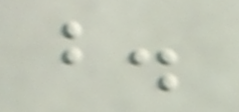b.
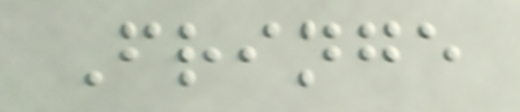Fringe
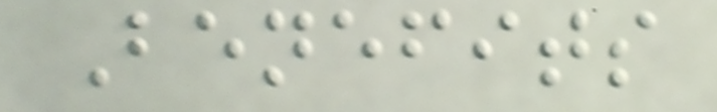Benefits
